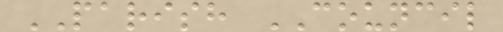PARISH COUNCIL
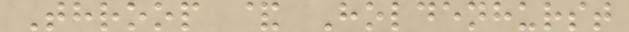Throop & Holdenhurst
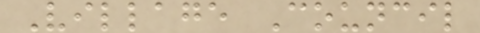Village Council
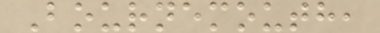Bournemouth,
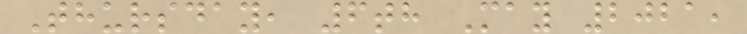Thursday, 6th May 2021,
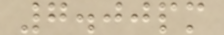7.00pm
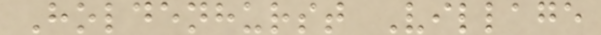Holdenhurst Village
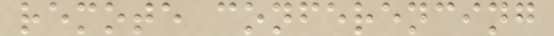remote conferencing
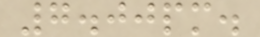7.00pm.
